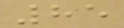85
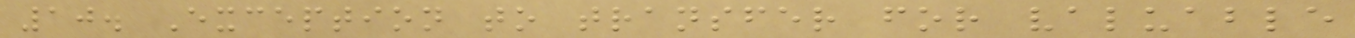10. Exception to transfer for valuable
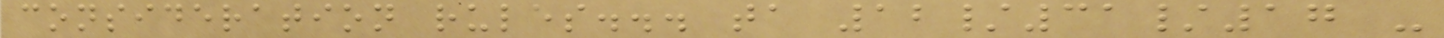consideration rules... ta 12/31/17 -
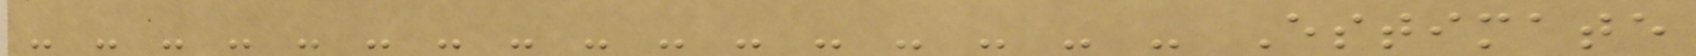- - - - - - - - - - - - - - - - Estimate
